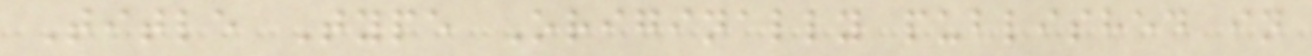Title Type Originally published in
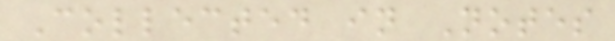Collected in Notes
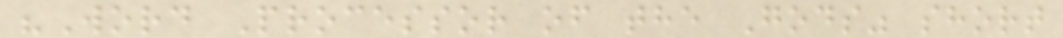"Word Processor of the Gods" short
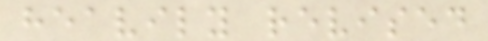heavily revised
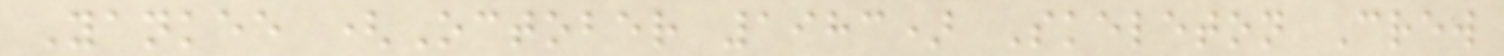Yankee (October 1983) Skeleton Crew
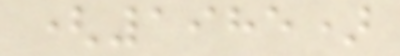(1985)
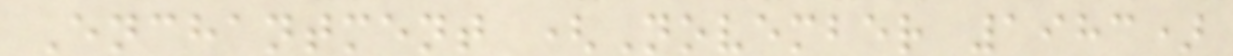Enchantment (November 1983)
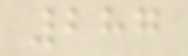287
